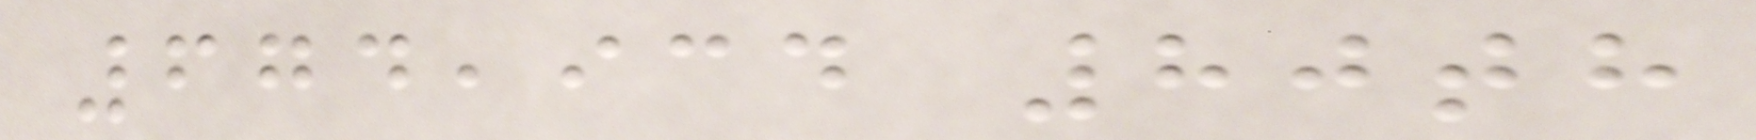674,934 80th
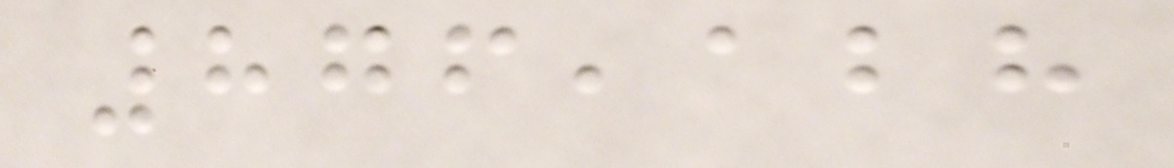876,128
